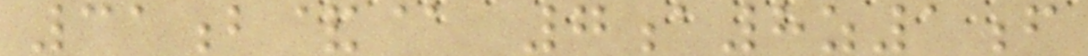31b&@ 7a8z1f
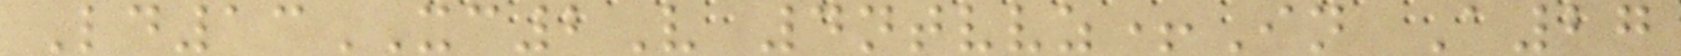Ld13XC2V 4ntvvz+In A27
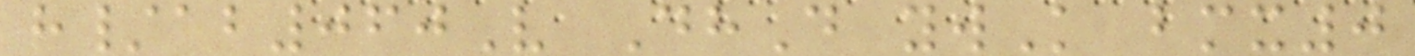h/ab060V DhD ywK bmx0
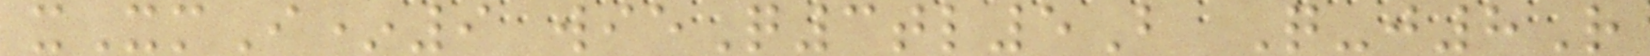xXmI*9 wieQ3tl5B Q-j8R
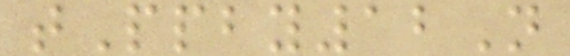tPpby12N
